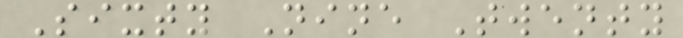Sixty Nine Twenty
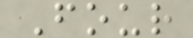Four
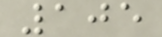105
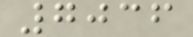7036
